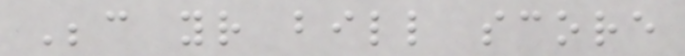Because your bill score
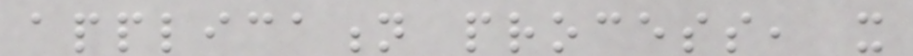application process, it
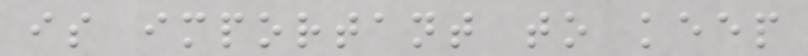is important to keep
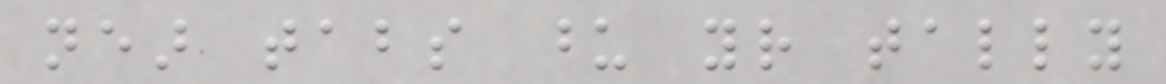near tabs upon your tally
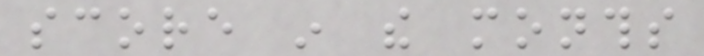score in the months
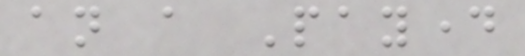an a Payday
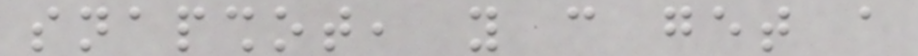snapshot, you can get a
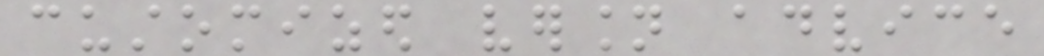customized version advice
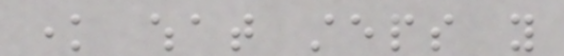know what steps you
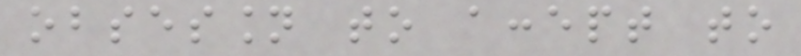obsession to accept to
